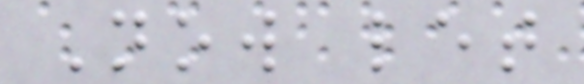Now let
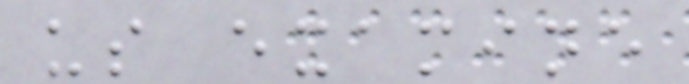us examine
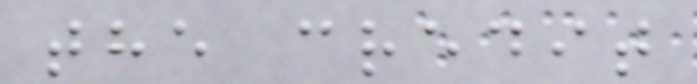the credit
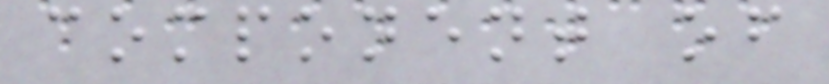component of
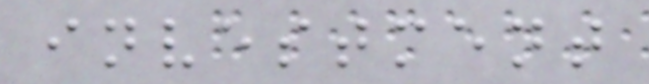investment
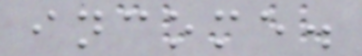income.
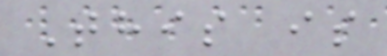This is
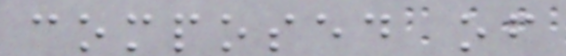composed of
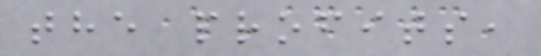the profits,
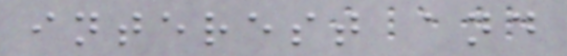interest and
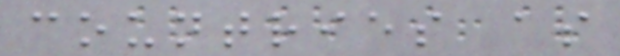countries as
